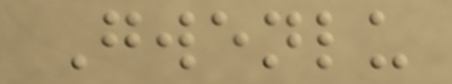Gwenlu
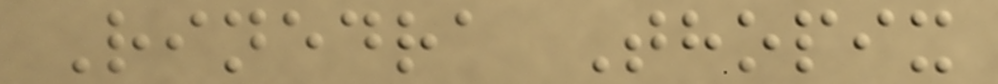Rinedra Thopix
